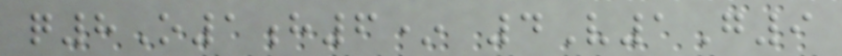q8O1h6* 4V1G9
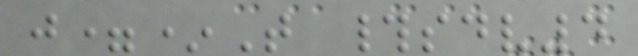j=*T #sdv4
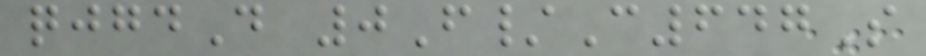qjgdD 0F/C647S
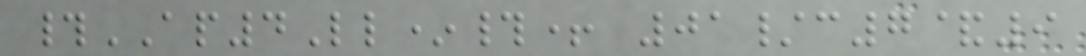#AP4Ll*#+ 01/c7&9
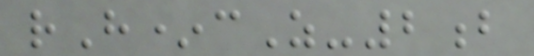rH*cZ-2b
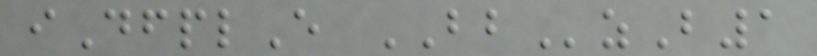iDfplE BBzB1
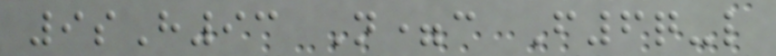9sH93 N=c F6q-l
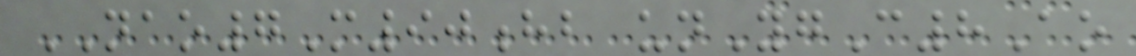NAO7M90hb unYgC8Ao
